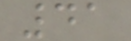41
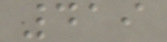419
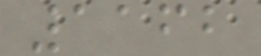1162
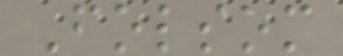Folsom
